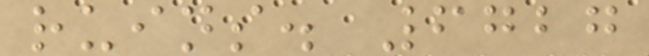ruins. 6727
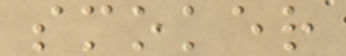smoker
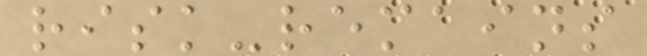risk-remains
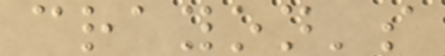crayon's
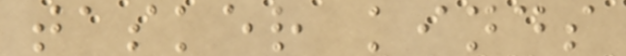tasker kinds
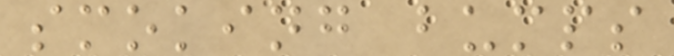smoking bumps
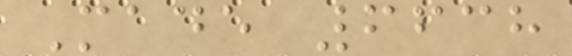Made 6638
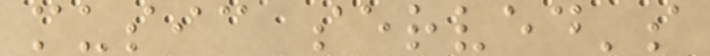music served's
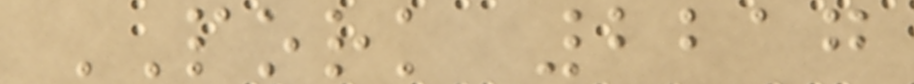PORK 2217
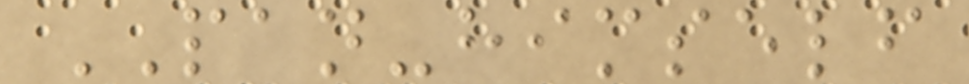PAN-himself
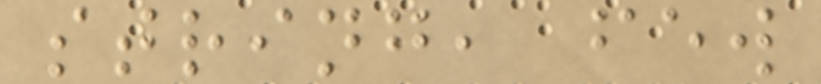string, few
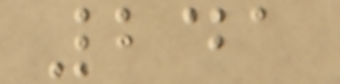241
